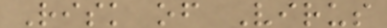Risk of Virus
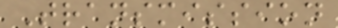Transmission
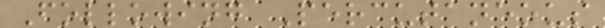Following Percutaneous
